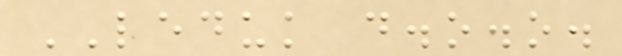LEDUK d.o.o.
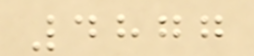4877
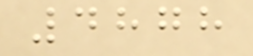4878
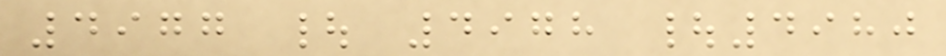4977 | 4978 |4980
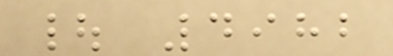| 4982
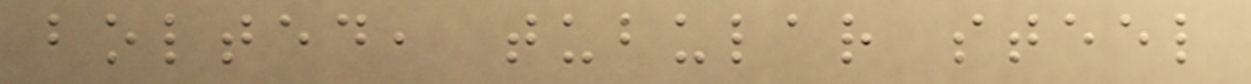bolted, tubular steel
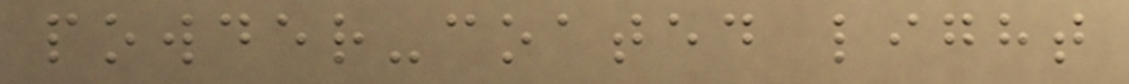powder-coated light
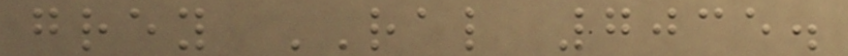grey RAL 7035.
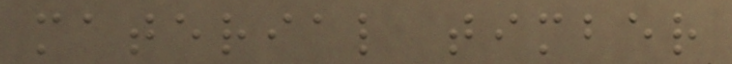material timber
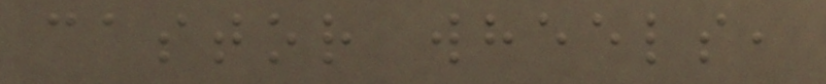castor wheels,
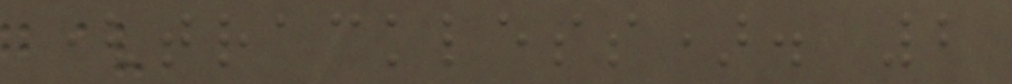(trackless). 2
